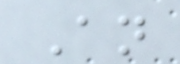An
